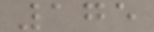175
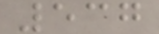537
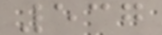537
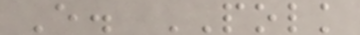E. POLK
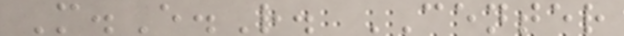M.E.R. CENTER
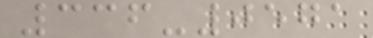336-0571
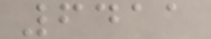6411
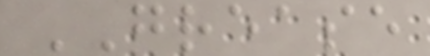GREASE
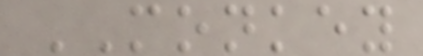MONKEY
